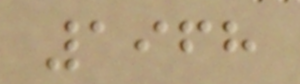1968
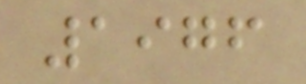1976
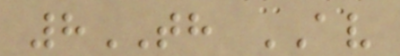8TH AV
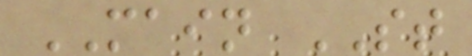MAIN ST
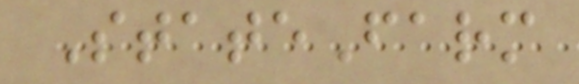StateFarm
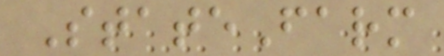StateFarm
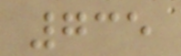735
